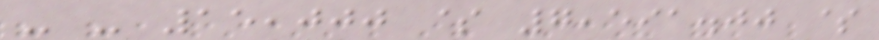- - 15,000 $ 7,591.00 $
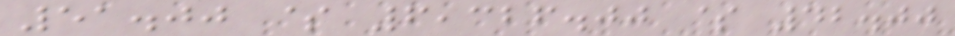51.00 $ 6,326.00 $ 42.00
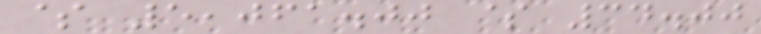$ 5,061.00 $ 34.00
